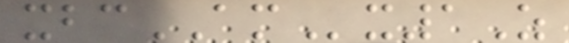xbcAMx1Z
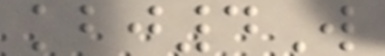kbj4W
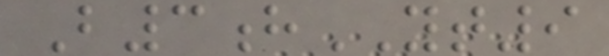B3hYT9
